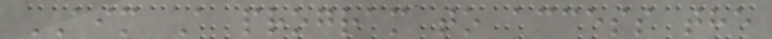AIM A program to access the
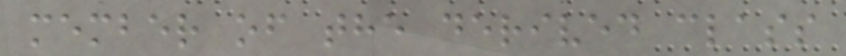member of the derived class
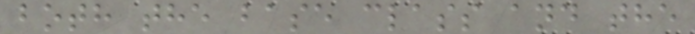both the base class and the
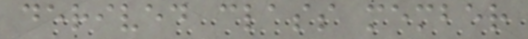derived class member
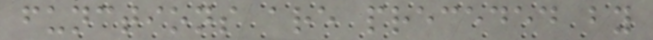functions are preceded by
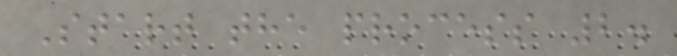Start the process 2.
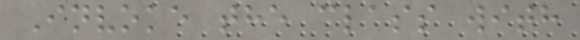Invoke the class with
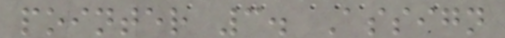pointer 3. Assign
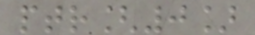ptr[0]
